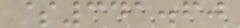$341.60
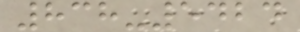838-5424
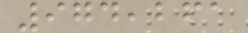974,261
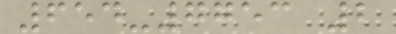654-7753 2
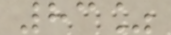83%
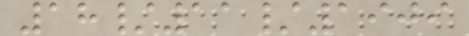18/11/1909
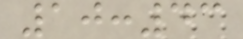10:43
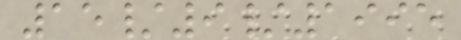15/9/1995
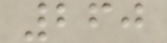260
